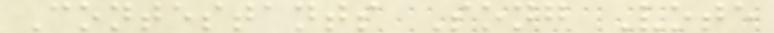Contestants Song Vote
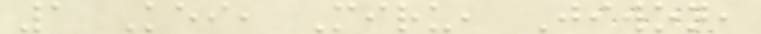1 Kei, Miru, Jiwon,
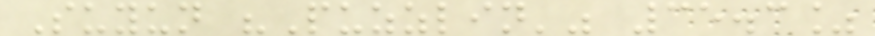Suyun "Puzzlin'" 35.3%
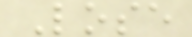Lose
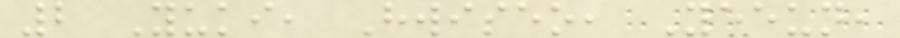2 Yuki, Hwiseo, Yeeun,
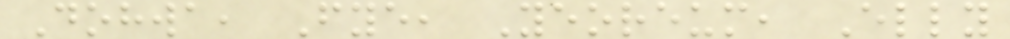Dohwa, Fye, Yeoreum, Elly
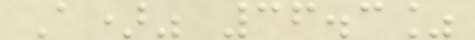A)" 36.3%
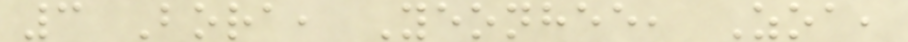3 Bora, Yeonhee, Zoa,
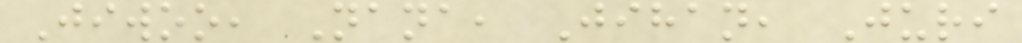Jiwoo, Nana, Jihan, Juri
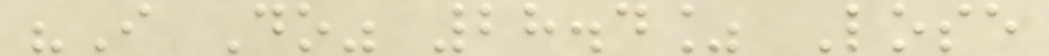"I Do" 28.4% Lose
